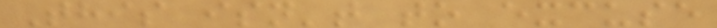This isn't to excuse
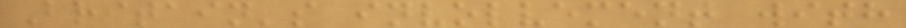Britain's involvement with
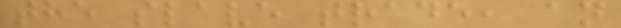the slave trade, an
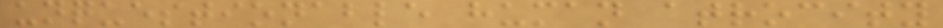unquestionable human atrocity
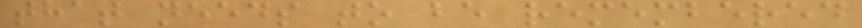that needs to be remembered
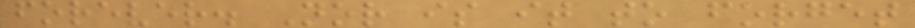forever. Nor is it to forget
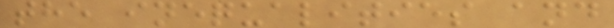the inequalities and
